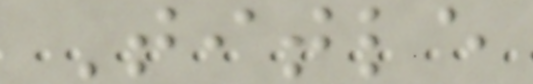Title
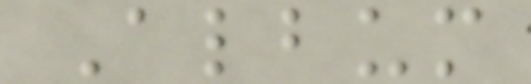Album
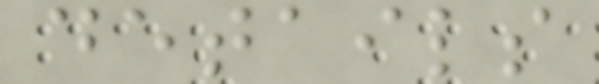details
